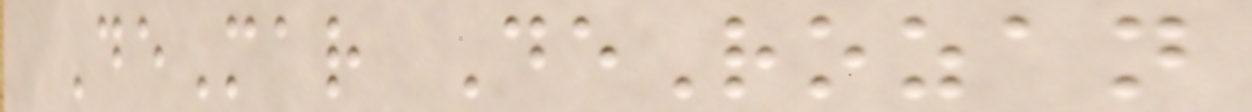DeMar DeRozan
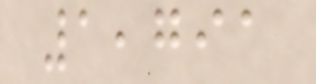1,791
